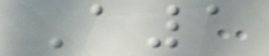A1
